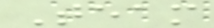Team
